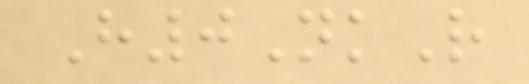H0NkR
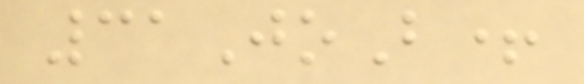31JoB+
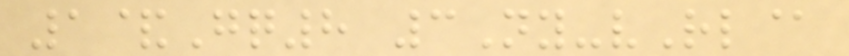1&Gq8 3Ny-vRl@
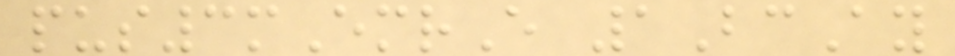pus3mEmrE 1BcAy
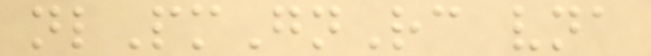nlPmGnRc vna
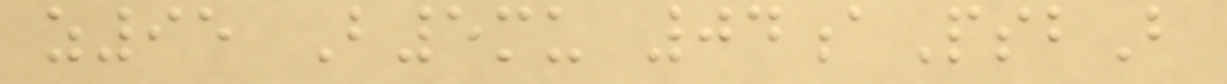z95 B5mu 04aPsbB
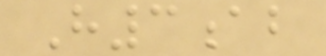H3ab
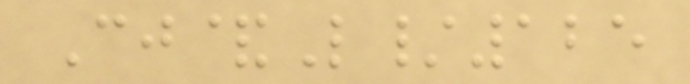Cj&L/125
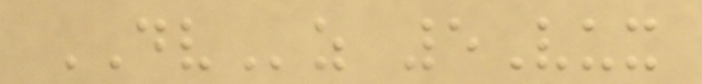DVz 5Vux
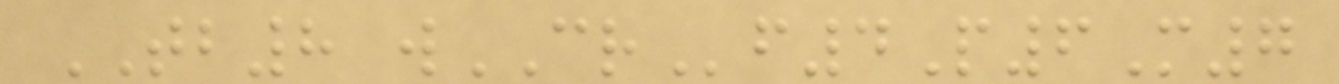TB8 wCRf4P6M7
